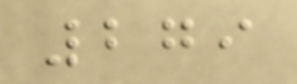279
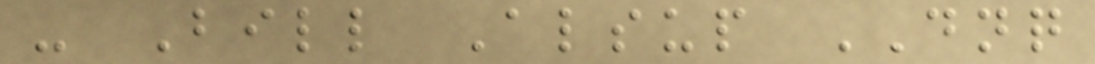- Bill Alsup DNQ
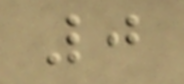0
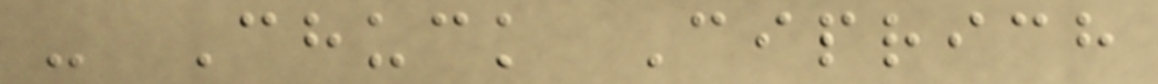- Chuck Ciprich
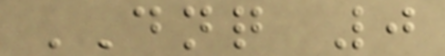DNQ 0
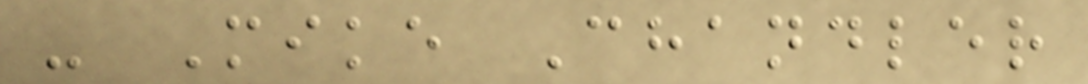- Mike Chandler
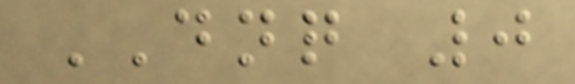DNQ 0
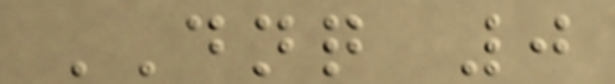DNQ 0
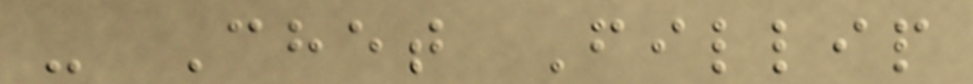- Chet Fillip
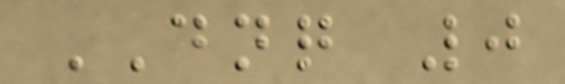DNQ 0
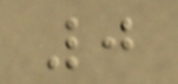0
